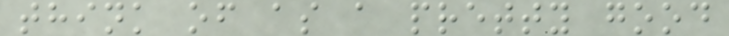think of as a pretty good
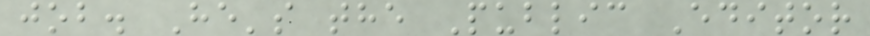job. He's the Public Editor
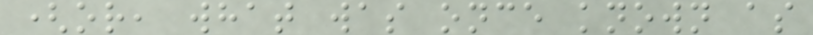(or, what was once known as
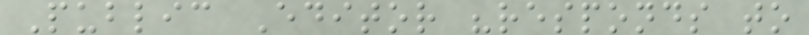Public Editor "responds to
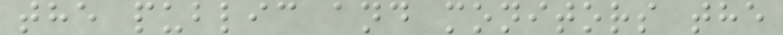the public and monitors the
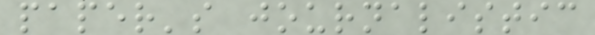paper's journalistic
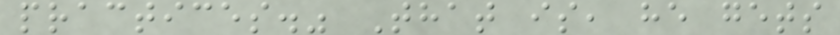practices." That is, he gets
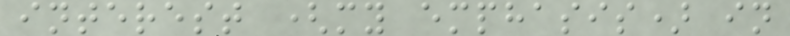interest (my emphasis) in
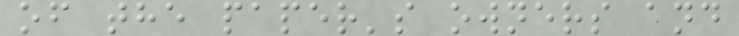of the paper's owners and
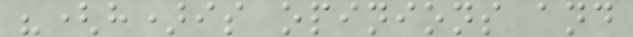"(h)is opinions and
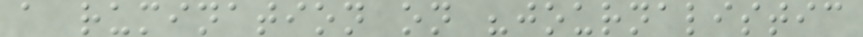a rumination on "journalistic
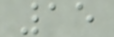15
